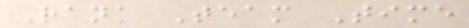Rank Team Time
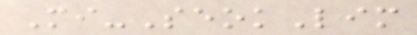Mi-SeokLim
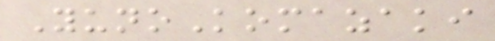YunoKomazaki
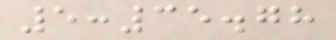5:35.78
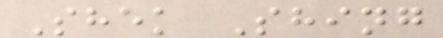Shek Shing
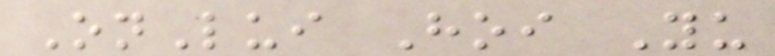OnLui Hoi Yu
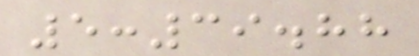5:39.88
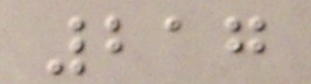217
